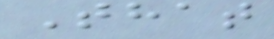That
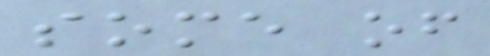some of
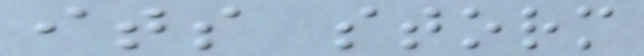its storm
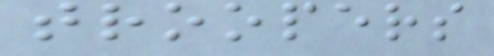troopers
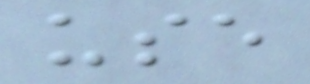use
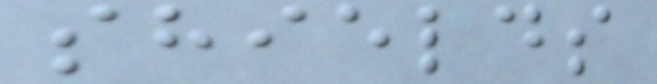shields
